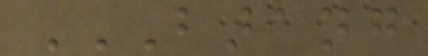BARANG
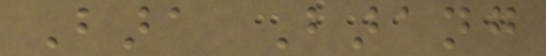Bara Barang
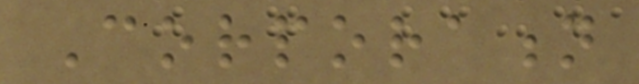Corporation
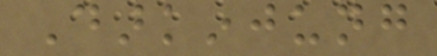Darkinjung
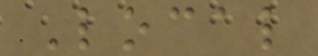Local
